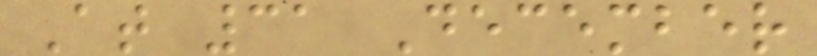At 31 December
